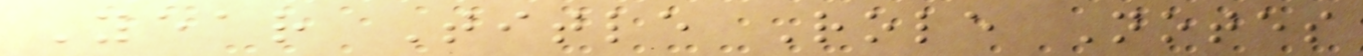Year Title Role Notes
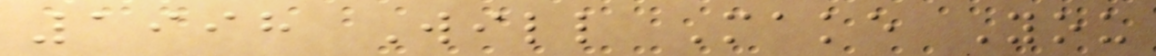1998 Will Make You
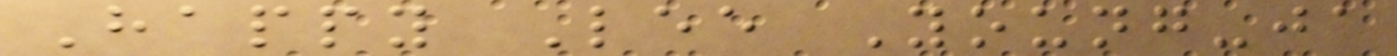Happy Lee Young-ja
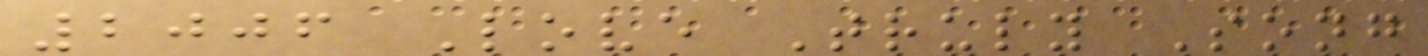2006 Love Truly Song
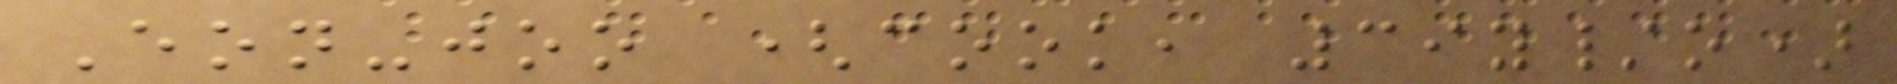Eon-joo (cook, 39y/o)
